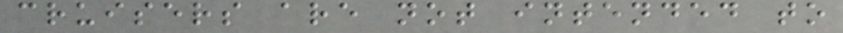cruisers are not intended to
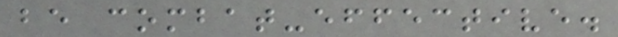be combat-effective.
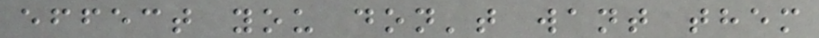effect you don't want them
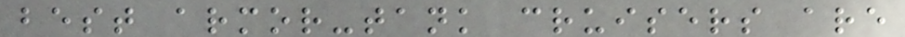best armor-tank cruisers are
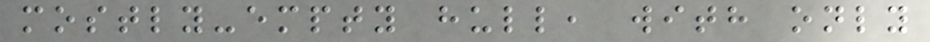mostly-empty hull, with only
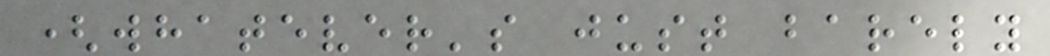(whatever's just barely
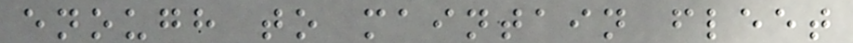enough to maintain fleet
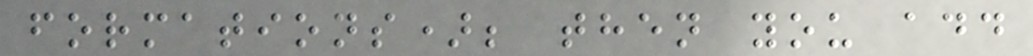formations); then you add
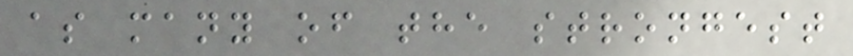as many of the strongest
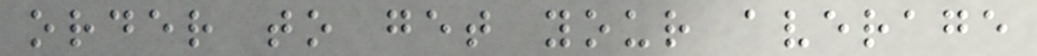order to get your average
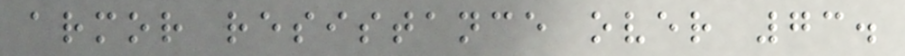armor resistance over 73.
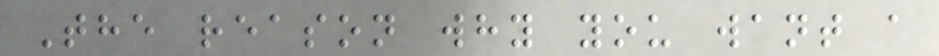The reason why you want a
